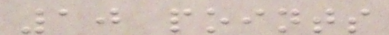10 points
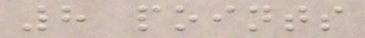8 points
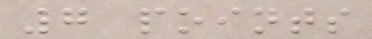7 points
